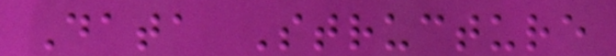Data Structure
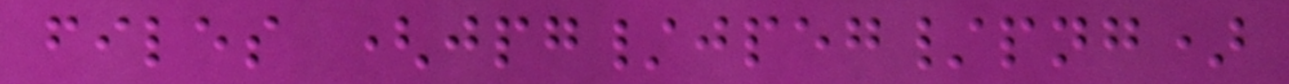files (jpg/jpeg/png)
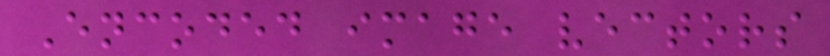Encoded image vectors
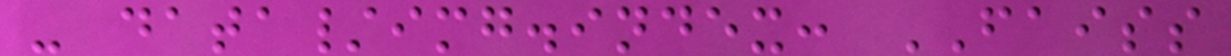- data/img.index: FAISS
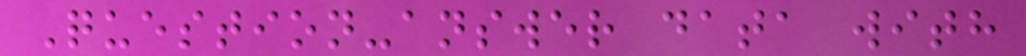Question-answer data with
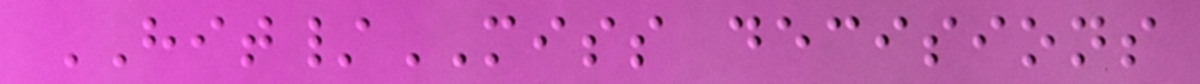HIT/MISS decisions
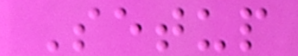Setup
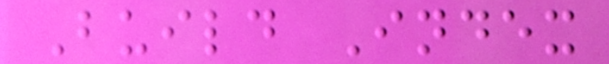Build Index
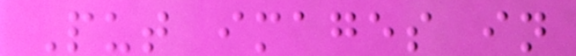Put images in
